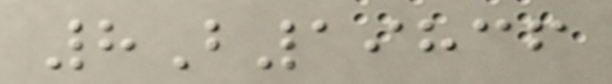8B19836
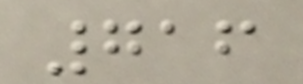716
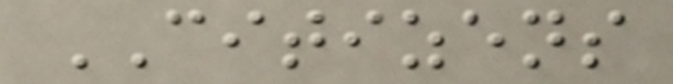CITIZENS
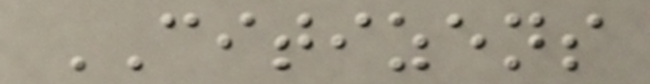CITIZENS
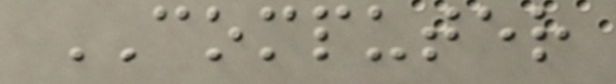COMPUTER
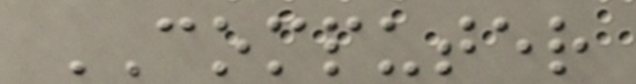COMPUTER
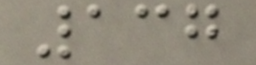137
